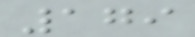179
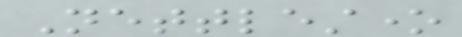Nettlestone
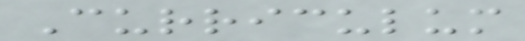Curriculum
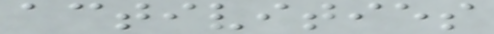activities
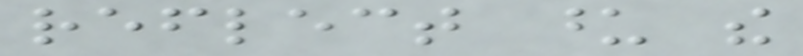reflect upon the
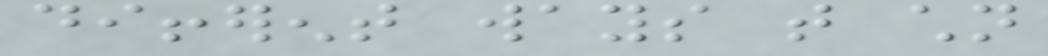different ways that children
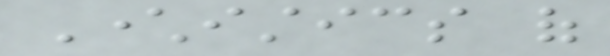Characteristics of
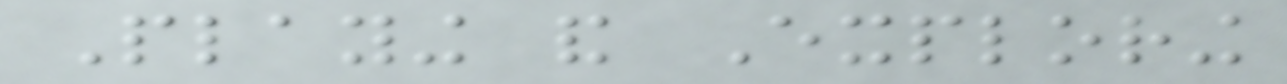Playing and Exploring
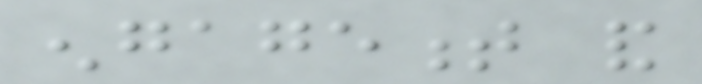engagement and
